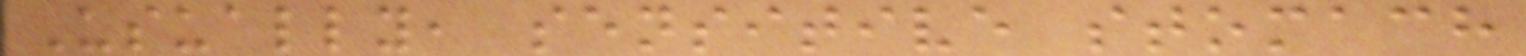Usually, sensitive stomach
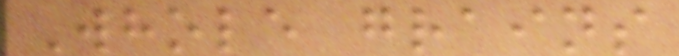Whole grains
